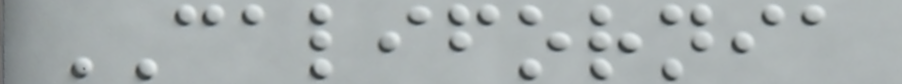CALIFORNIA
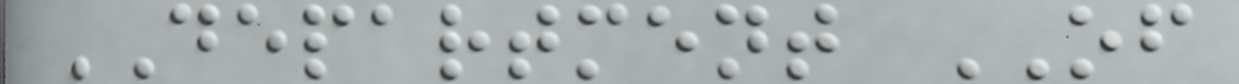DEPARTMENT OF
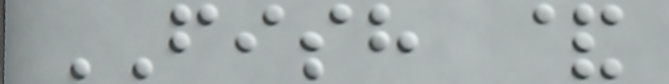FISH &
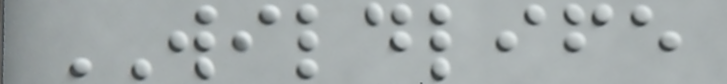WILDLIFE
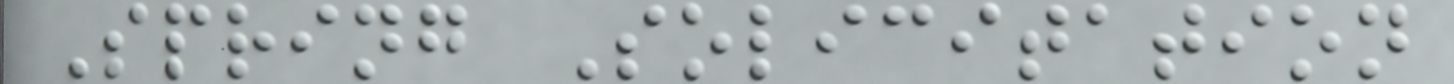Spring Solicitation
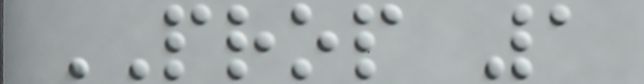PROP 1
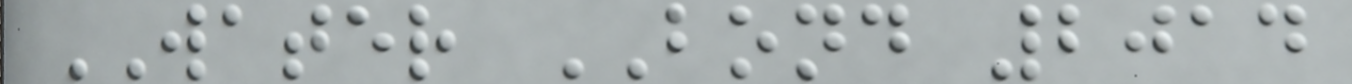WATER BOND 2014
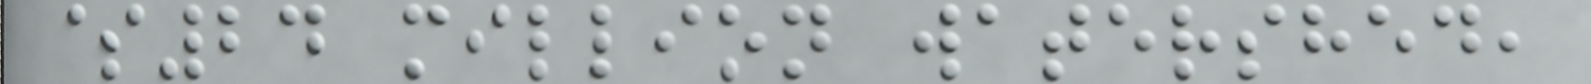$24 million watershed,
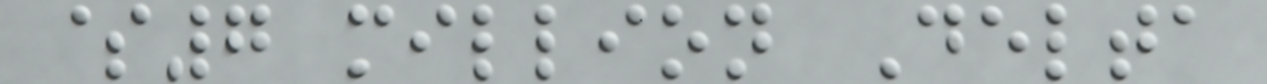$7 million Delta
